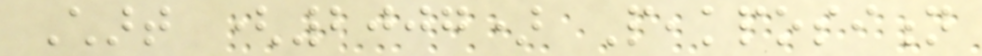Chart (2007) Peakposition
